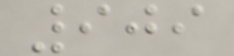909
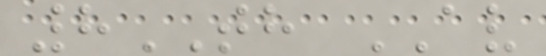8TH AV
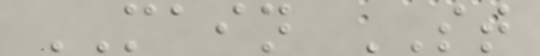MAIN ST
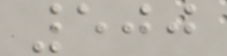500
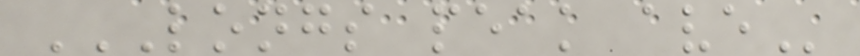LONGS PEAK AVE
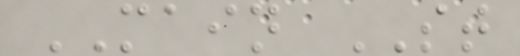MAIN ST
